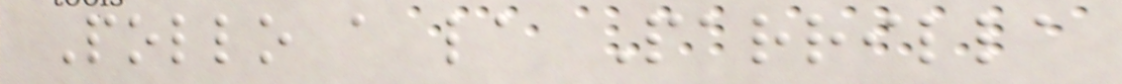Pollo a la Parrilla
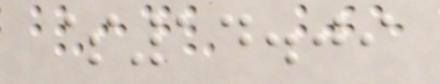$14.09
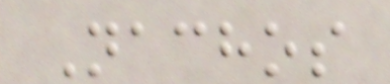Nachos
